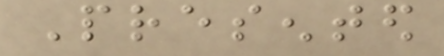Presented
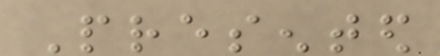Presented
